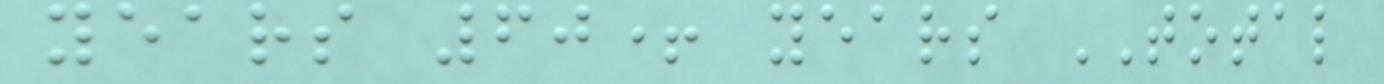years 60+ years TOTAL
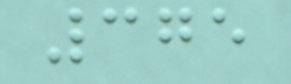375
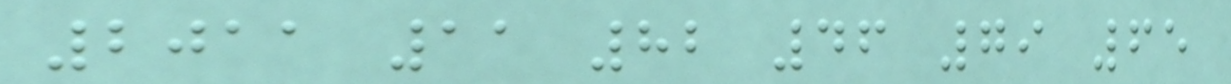2011 11 82 46 79 65
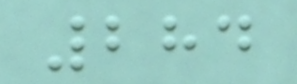284
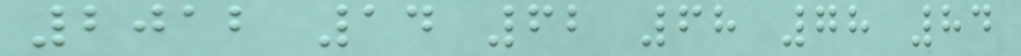2012 14 62 68 78 84
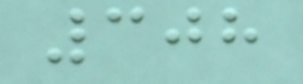308
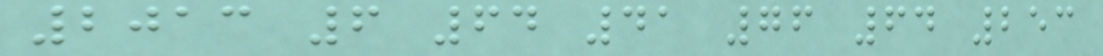2013 6 64 41 76 64 253
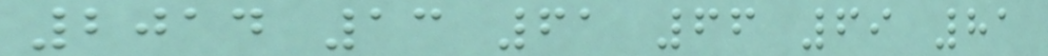2014 13 61 66 69 81
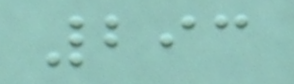293
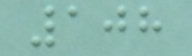108
